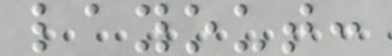layout:
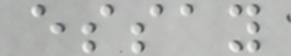essay
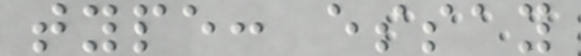type: essay
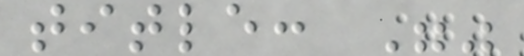title: ""
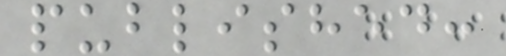published:
